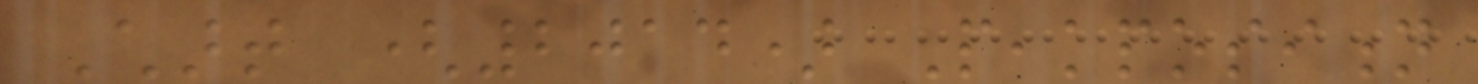Chart (2014) Peakposition
